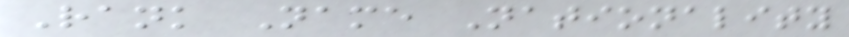Rank Name Nationality
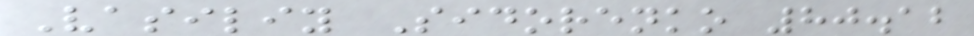Vasiliy Sidorenko 80.12
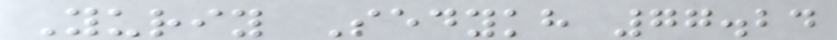Yuriy Sedykh 77.24
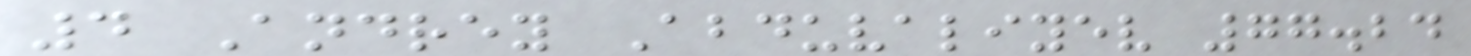4 Andrey Abduvaliyev 77.24
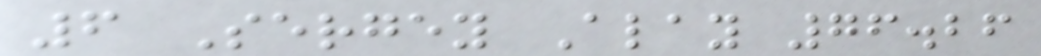6 Sergey Alay 76.26
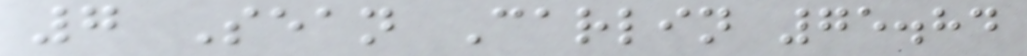7 Sean Carlin 75.84
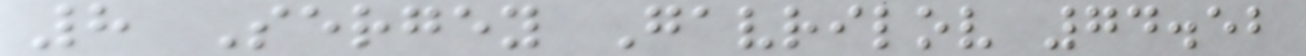8 Sergey Gavrilov 74.52
